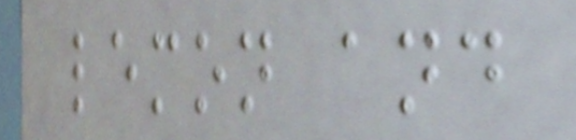lemon and
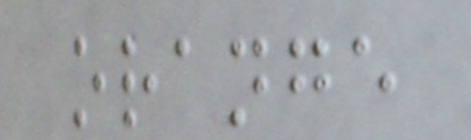orange
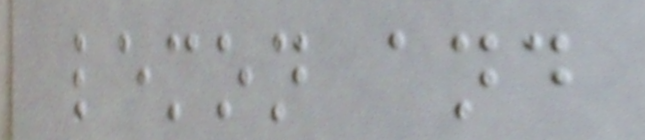lemon and
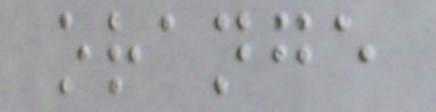orange
